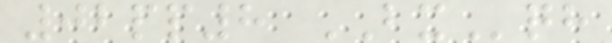02pp8 BXqh
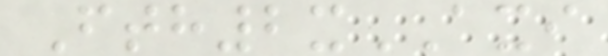Fth2xAXI
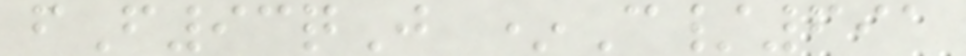fF93qJ *C/691
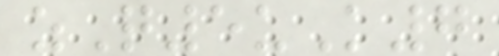zQ5uK7
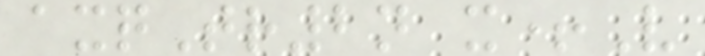axqTr2n x+V
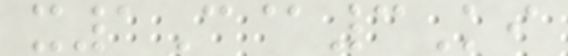x1C@3Ki
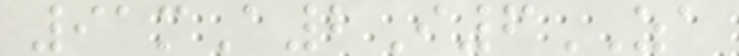91mA2I6ZA
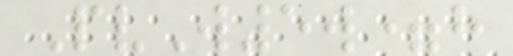PvW5w=h
